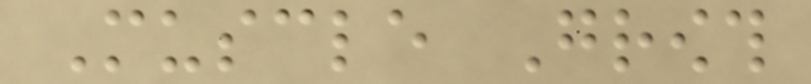Muscle Growth
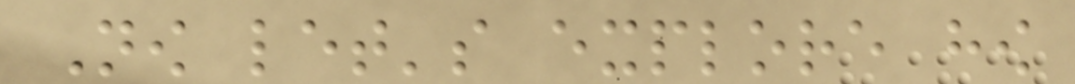Now let's explore how
